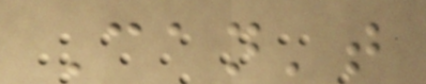Can't
